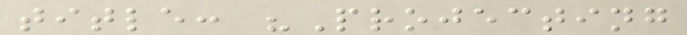title: "Projecting
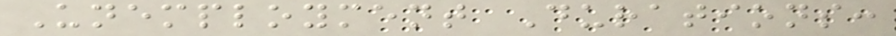Unemployment Durations:
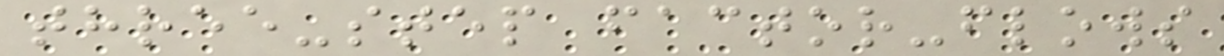three-step factor-flows
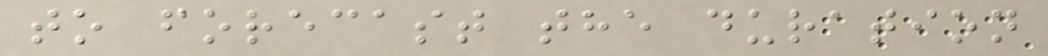to forecast the duration
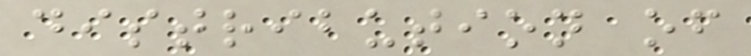distribution of
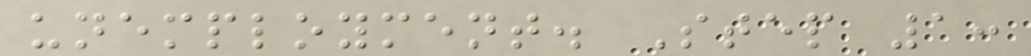unemployment. Step 1:
